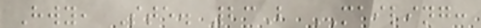Hwy, Ste. 23B MAILING:
